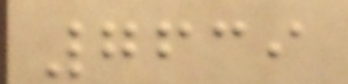7639
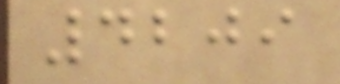4209
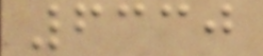6330
